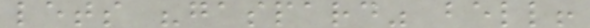lets "gaspard" bell!
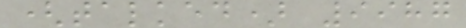(talked) 9987
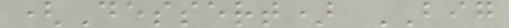(Dessert) BIG
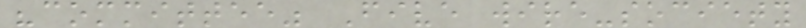"committee" Five wire-society
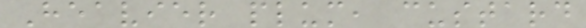Heavier plum, custard
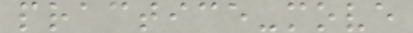practice-move
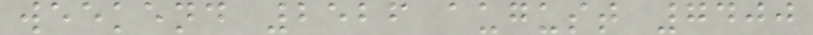weekend 2526 august 7400
